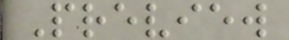Preview
